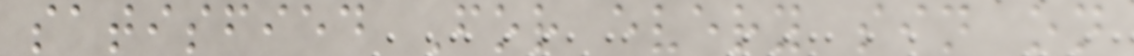satisfied For every sin on
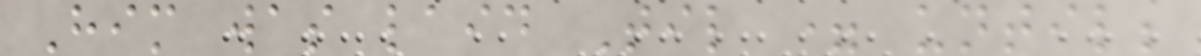Him was laid Til = until;
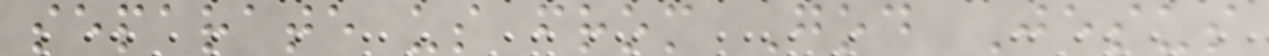separate us from God Jesus
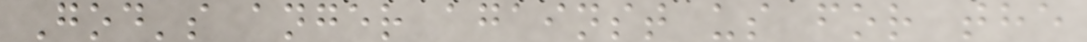God's anger against us for the
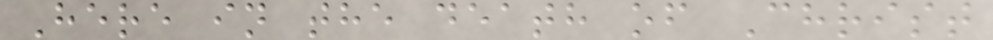Here in the death of Christ
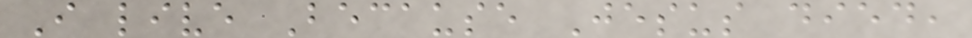I live Because Jesus died,
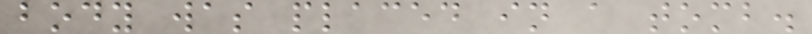body was placed in a tomb.
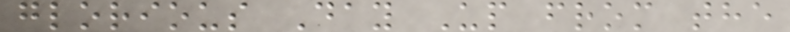glorious Day Up from the
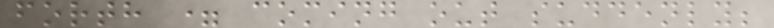forth = coming out suddenly;
